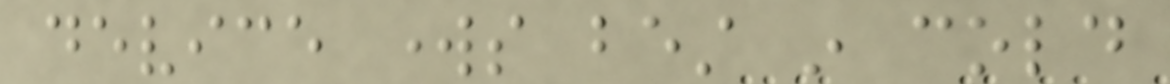device works best in cold
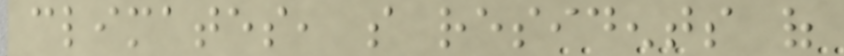climates, so residents of
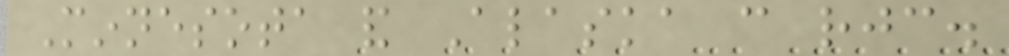Minnesota and Alaska can rejoice.
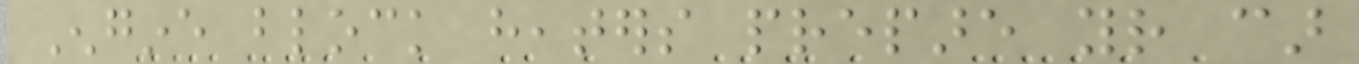Engine block heaters prepare your car
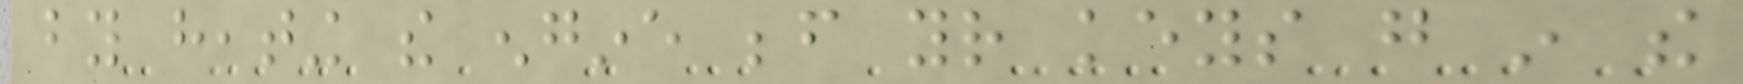by heating the engine before your keys go in the
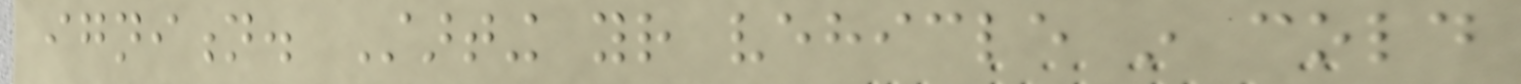ignition. Starting your vehicle in cold
